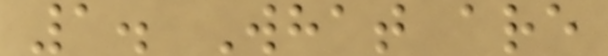1. What are
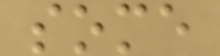some
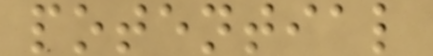potential
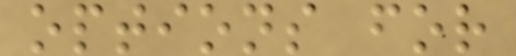options for
